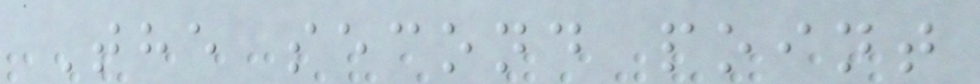The second point
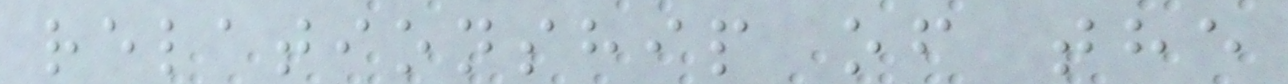relationship of the
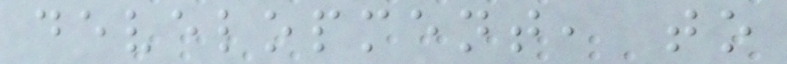development, to
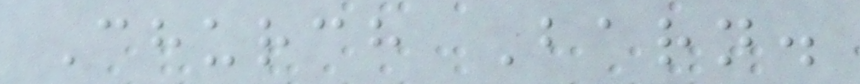Church Barn.
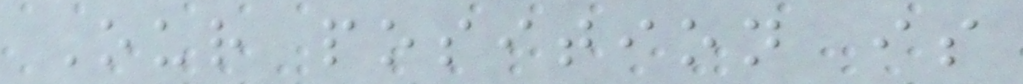Our position is
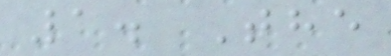1. The
